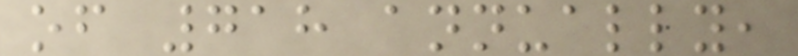of 718 annually,
